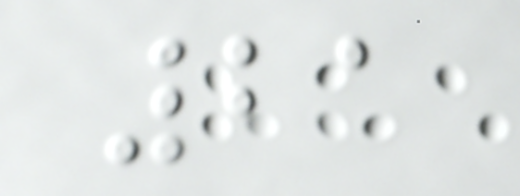21
